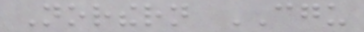Northern CGU
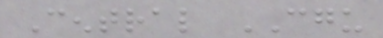Central CGU
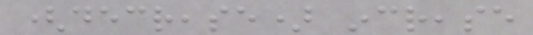(decrease) increase
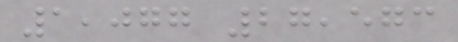1,077 27,573
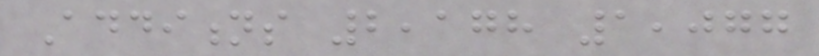Additions 2,178 1,077
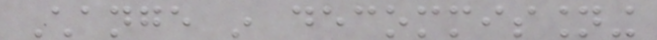Change in decommissioning
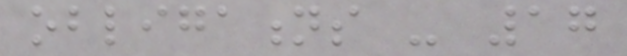obligations - 17
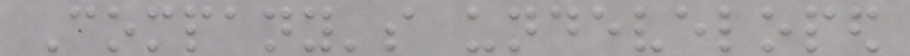Company's undeveloped
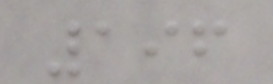196
